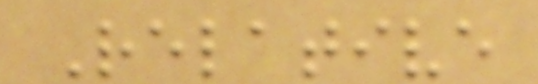Relative
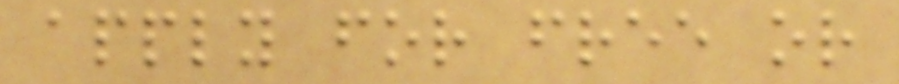apply for free or
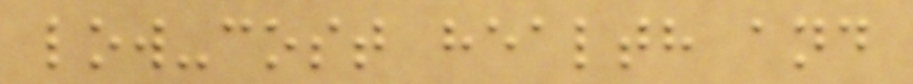low-cost health and
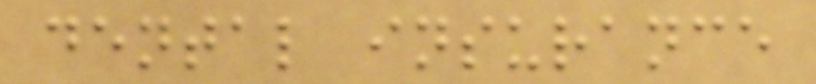dental insurance
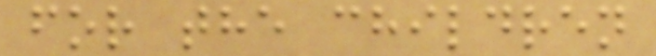for the children
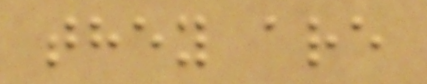they are
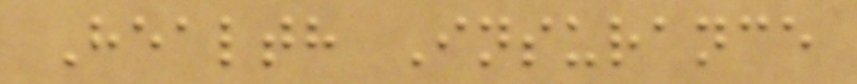Health Insurance
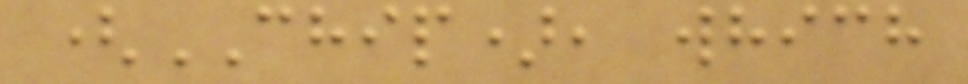(CHIP), which
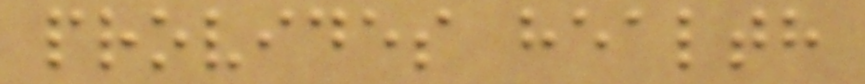provides health
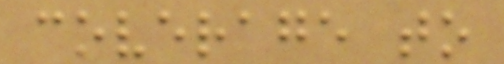coverage to
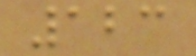123
